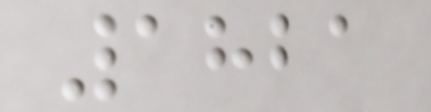1821
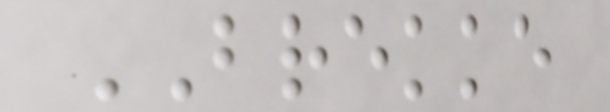BREKKE
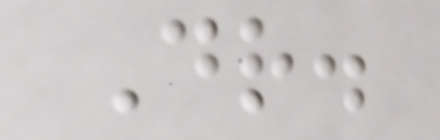Dr.
